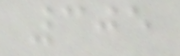305
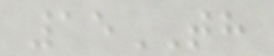15TH
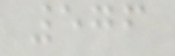576
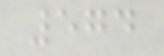574
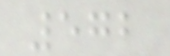572
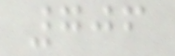706
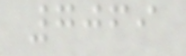7069
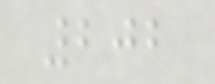202
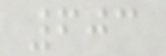603
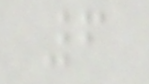6
